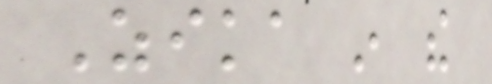Zika in the
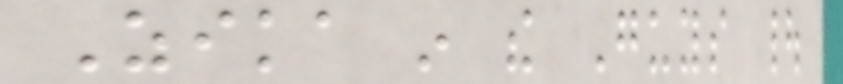Zika in the Guys |
